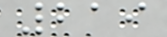219
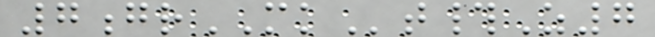7grMKt#Z7
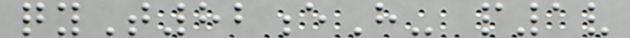qyT82eH- p1v
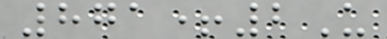871+2U
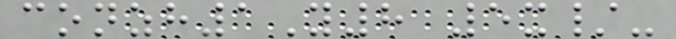conzh1Y8 5x/-
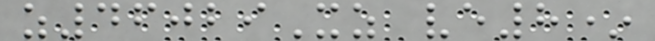z46029Xz ve8*
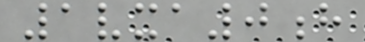1vxa0h
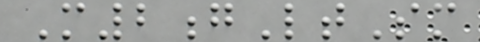M2gLtSm
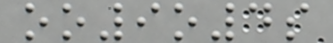oo9o4s
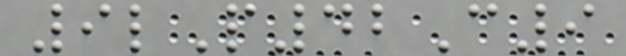9lP42C9
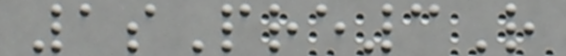1sPre3R
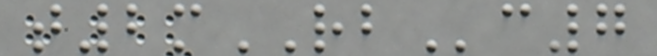t2mRBc7
